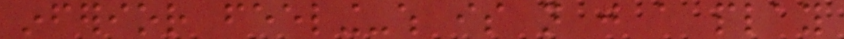inferior feeling-which is not just a play
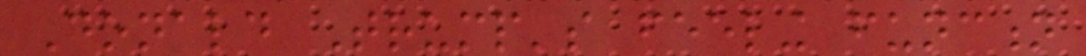Donald Trump's feeling function
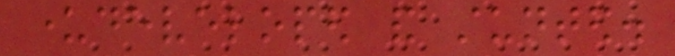underdeveloped and stunted.
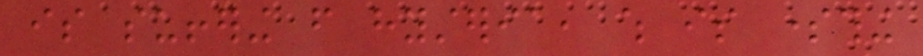is suffering from hysteria, which is something
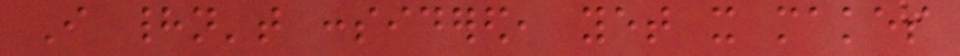I hadn't considered, yet it makes
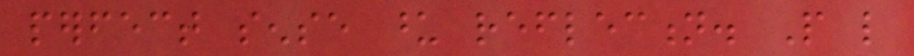perfect sense upon reflection. People like
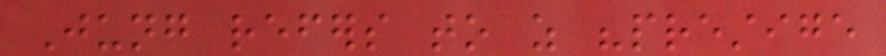Jung refers to as "prestige
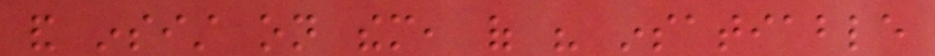and insist on them, of his insatiable
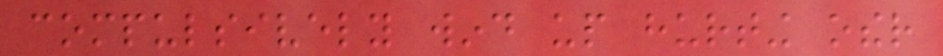compulsively wind up hurting other
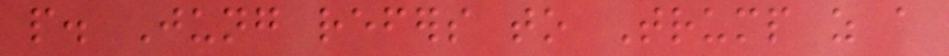people. Jung refers to Trump as a
